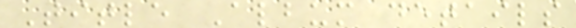Title Album details
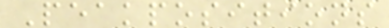Peakpositions
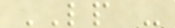LP -
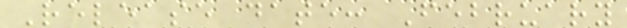Release date: February
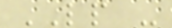LP -
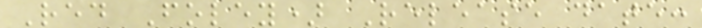Red Foley) Release date:
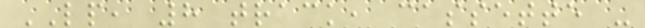LP, 8 track, cassette -
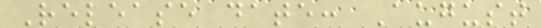Release date: August
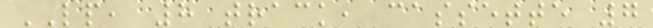LP, 8 track, cassette 7
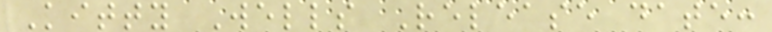Kitty Wells Release date:
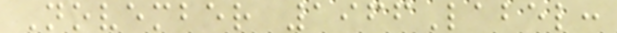November 1966Label:
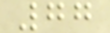77
